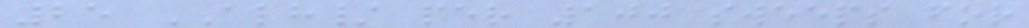25 ALH/ per 100 sweeps for
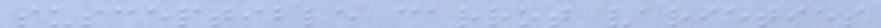susceptible carrot varieties
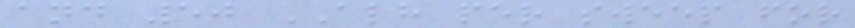and 50 ALH per sweep for
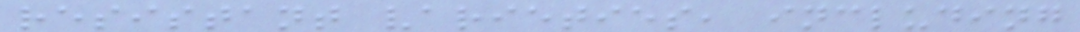resistant varieties, including
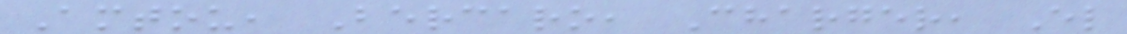Amtou, Bercaro, Charger, El
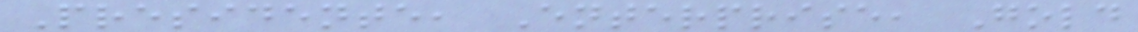Presidente, Enterprise, Gold
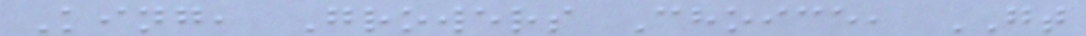King, Growers Choice, GT
